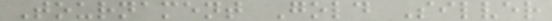Tournament Gold Silver
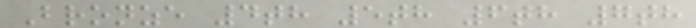Bronze 4th 5th 6th 7th
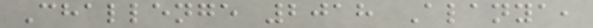Challenge 2018 Alanya,
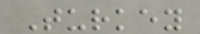Turkey
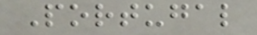Portugal
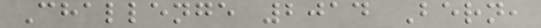Challenge 2014 Bern,
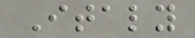Italy
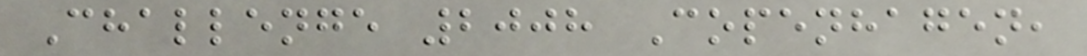Challenge 2008 Copenhagen,
